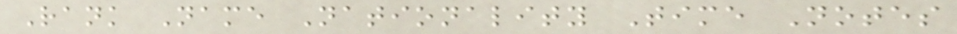Rank Name Nationality Time Notes
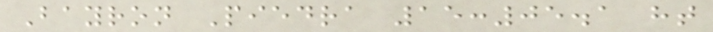Bayron Piedra 15:05.1 ht
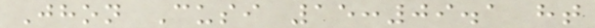Jhon Cusi 15:09.1 ht
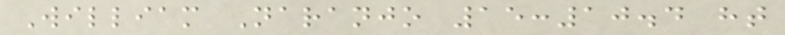William Naranjo 15:10.4 ht
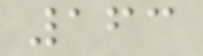163
